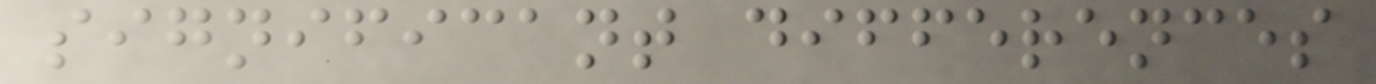significant differences
